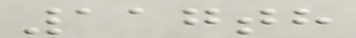117th
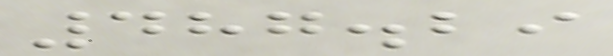487.29
